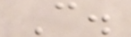C.
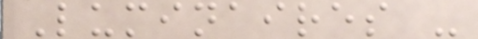Luminaires -
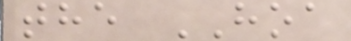the HOA
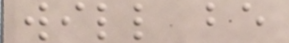will be
